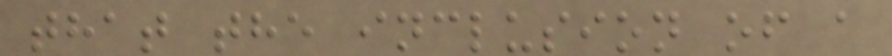that the inclusion of a
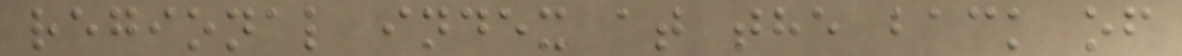regional index at the back of
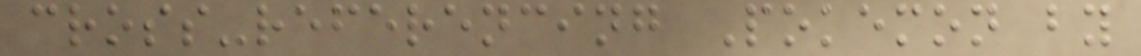cross-referencing Pokemon by
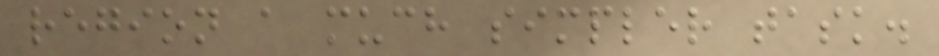region a much simpler task.
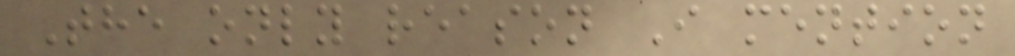The only reason I mention
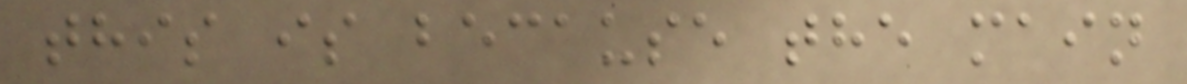this is because the main
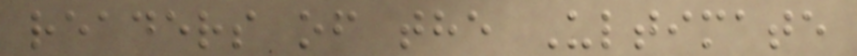readers of the Ultimate
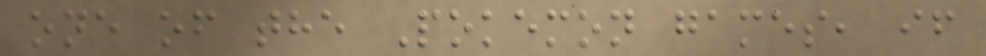one of the Pokemon games, if
